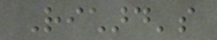Richard's
